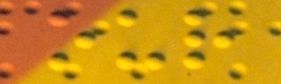our
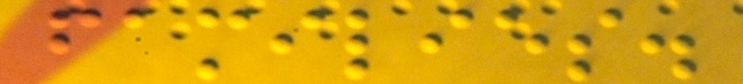families.
